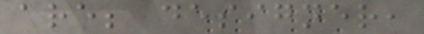are; designer,
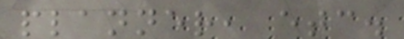planner, etc.
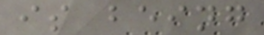is being
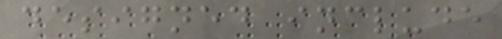designed include
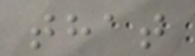that
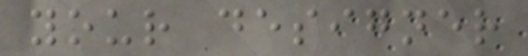your designer
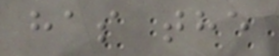has the
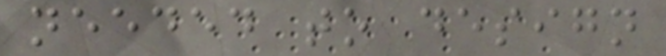needed to design
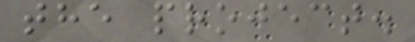the project.
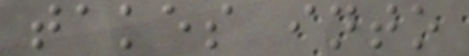takes into
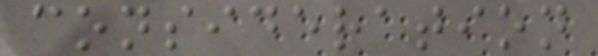consideration
